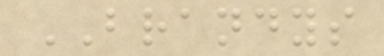BRANDYS
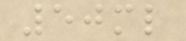50ml
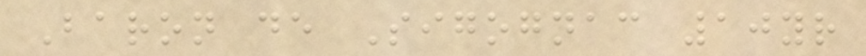Baron de Sigognac 10yr
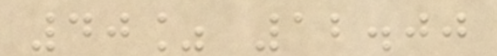40% 12.00
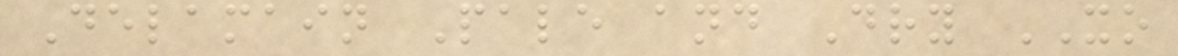Delamain Pale and Dry XO
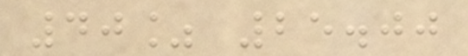40% 25.00
